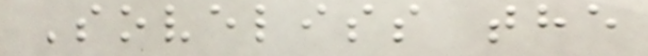Soveliss the
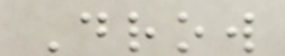Drow
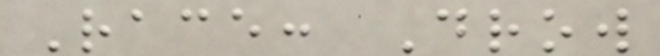Race: Drow
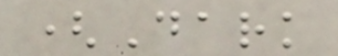(Dark
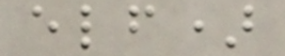elf)
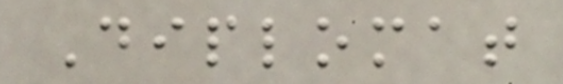Diplomat
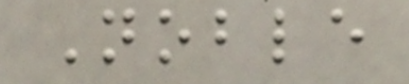Noble
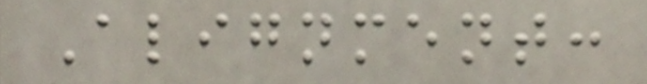Alignment:
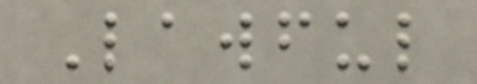Lawful
